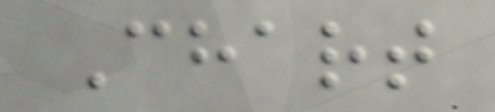Chart
